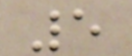5
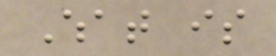What is
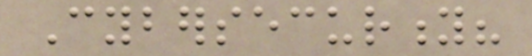Cybersecurity?
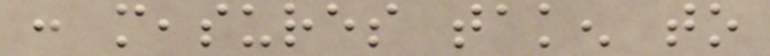: measures taken to
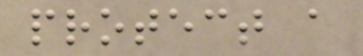protect a
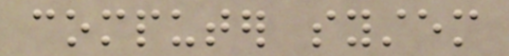computer system
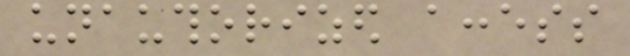unauthorized access
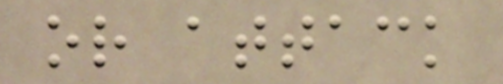or attack
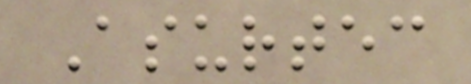Asurtec
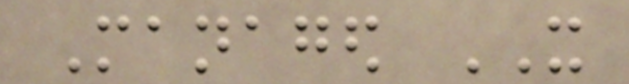Managed IT
